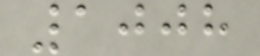1008
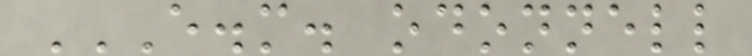E.M. ODONNELL
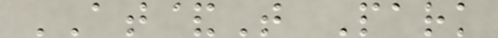AT&T Park
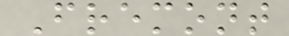Fremont
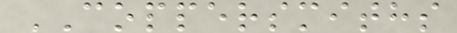COPPERSMITHS
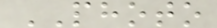PHOTO
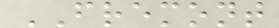FREMONT
